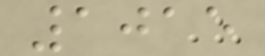1015
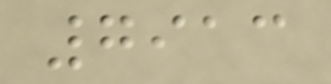7913
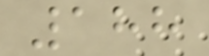188
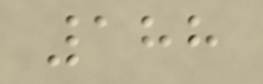188
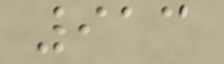913
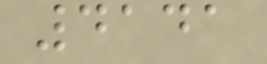4141
